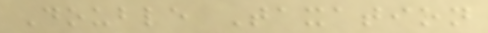Double Taxation
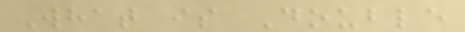What is Double
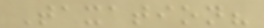Taxation?
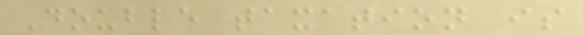Double taxation is
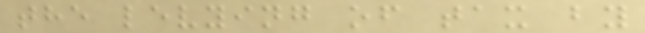the levying of tax by
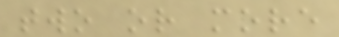two or more
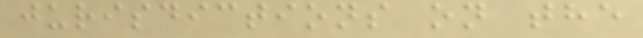jurisdictions on the
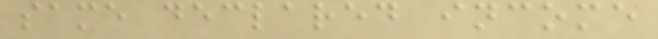same declared income
